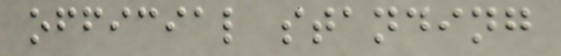official standing
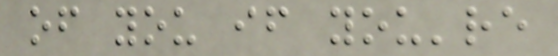of you if you're
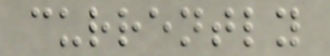currently
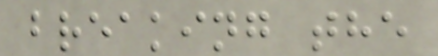breaking the
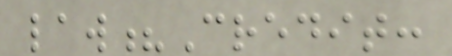law?Credit:
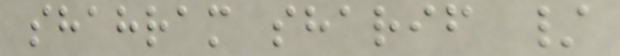shahram sharif /
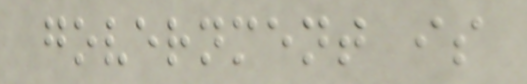government is
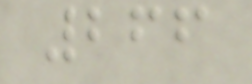266
